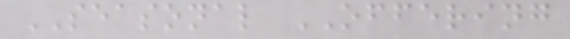SEASONAL OFFERING
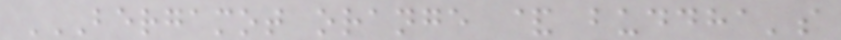BERGAMOT ORANGE & BUDDHA'S
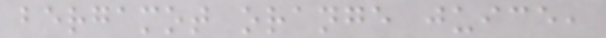bergamot orange juice,
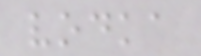vodka
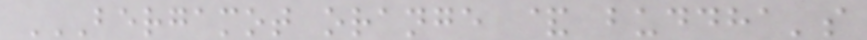BERGAMOT ORANGE & BUDDHA'S
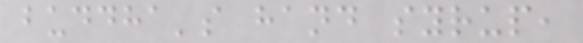buddha's hand syrup,
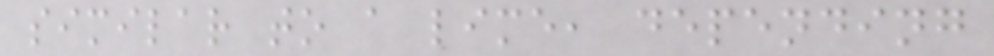similar to a lime, depending
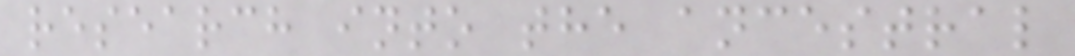research into the ancestral
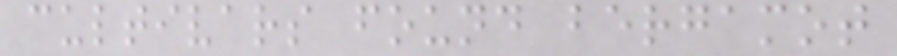cultivars found bergamot
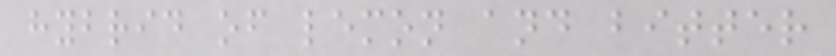hybrid of lemon and bitter
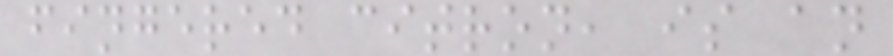fingered citron, is an
